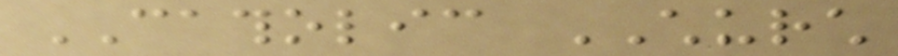CATHOLIC CHURCH
